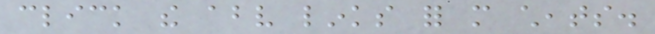click the above links for more cheats.
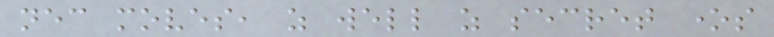necessary moves, as well as secret ones
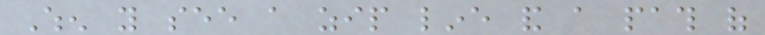When you see a zip line and a path of
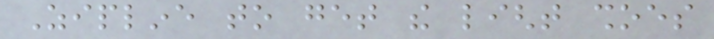Zipline to get the light shoes
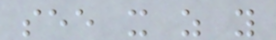see it as you
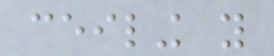ceiling you
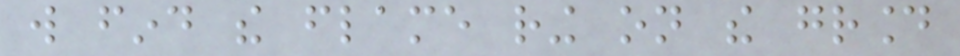will find the flame ring on the ground
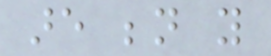are beneath you
